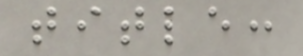title:
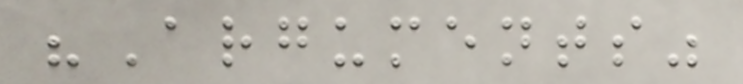"Arguments"
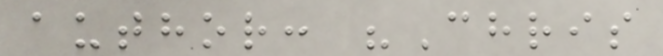author: "Chris
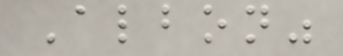Albon"
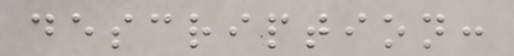description:
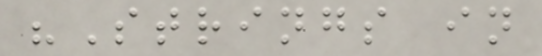"Strings in
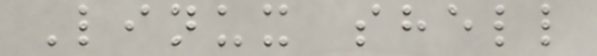Linux shell
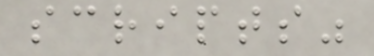scripts"
